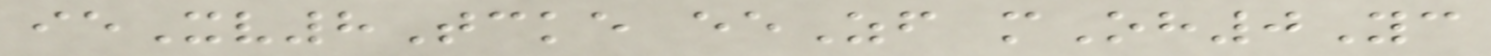ieXv8Tcke eeZf mOh0Yc
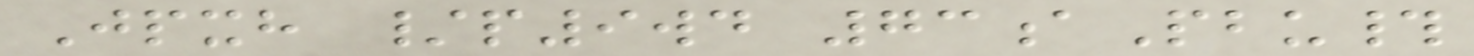Jpxh /p9wd 73aPbu#
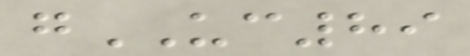gUC89
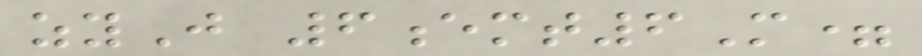zyJ 6emt6M=
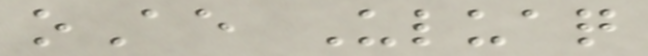oAe Uluaq
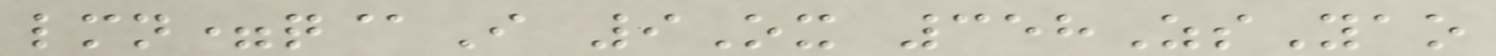lmn=q@I 9Ox 358ZsYao
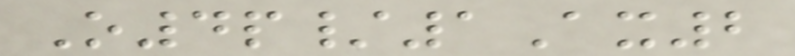O4p/1Ax2
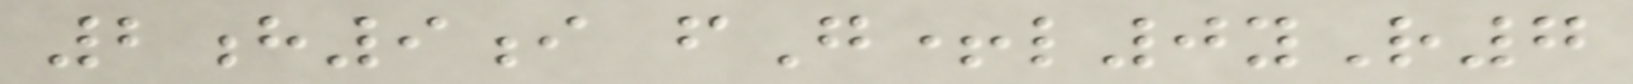2h9i fG+l0yR7
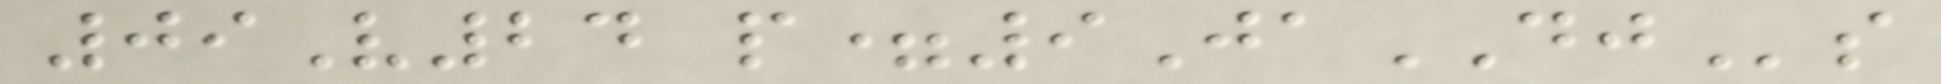09V24 p=9JaDJs
